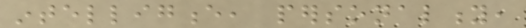intelligence, personality,
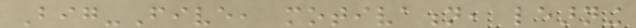Big-Five, motivation, learning
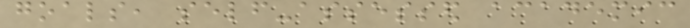goals, self-assessed academic
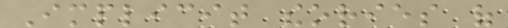Implicit theories of
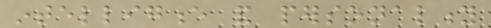intelligence and personality
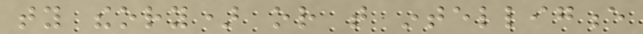ty theory) or that intelligence
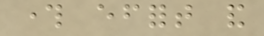through effort and
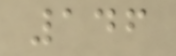146
